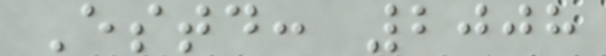Estd: 2008
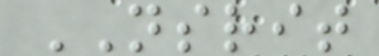NSRIT
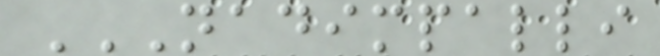NADIMPALLI
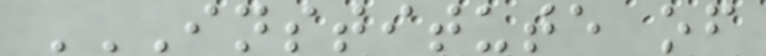INSTITUTE OF
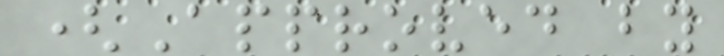(Approved by
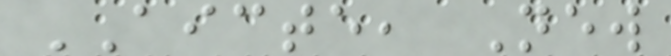AICTE, New
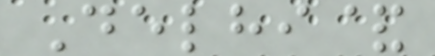Delhi&
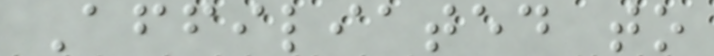Affiliated to
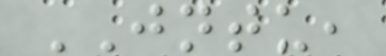JNTU,
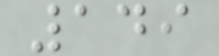149
